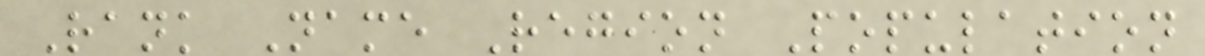Rank Name Region Population
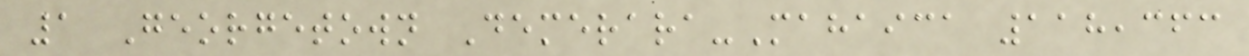1 Georgetown Demerara-Mahaica 118,363
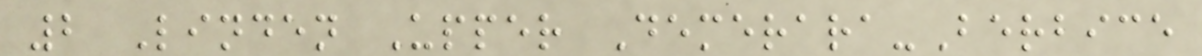2 Linden Upper Demerara-Berbice
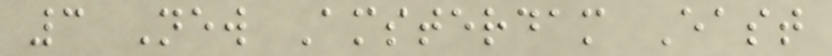3 New Amsterdam East
